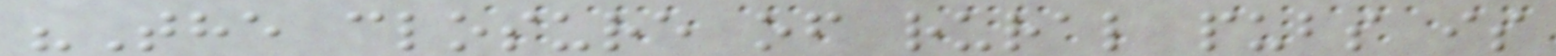"The closure of rural pubs is
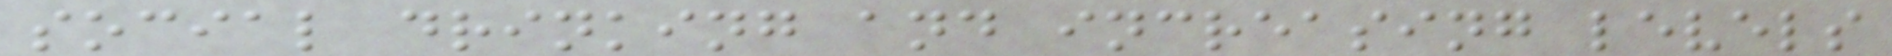social drinking and increasing levels
